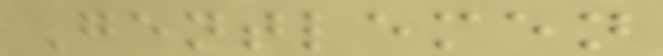Gentlemen
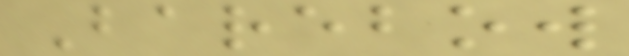Barebow
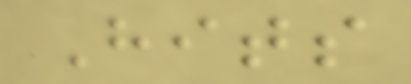Hits
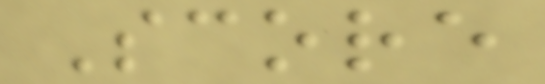Score
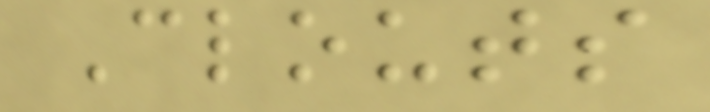Clouts
